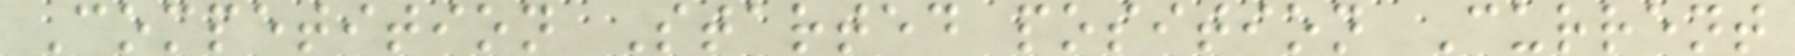Competition Started position Current
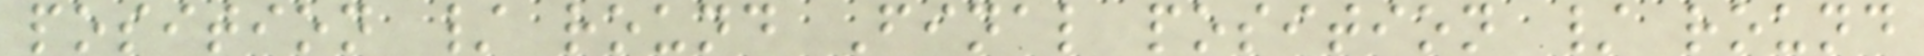position / round Final position / round
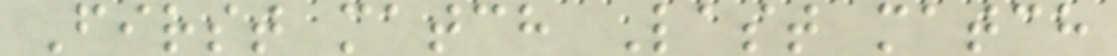First match Last match
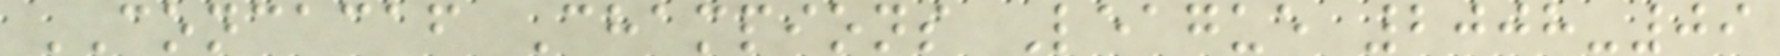CONCACAF Champions League 2008-09
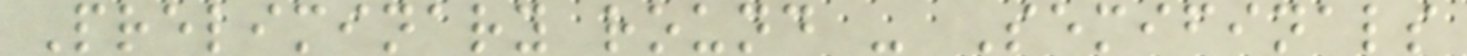Preliminary round - Semifinals
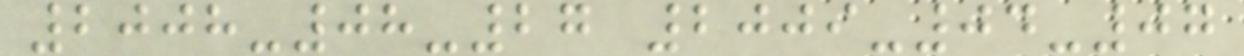2008-08-27 2009-04-07
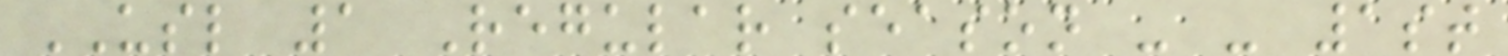USL 1 Regular season - - 1st
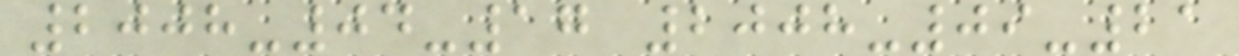2008-04-17 2008-09-21
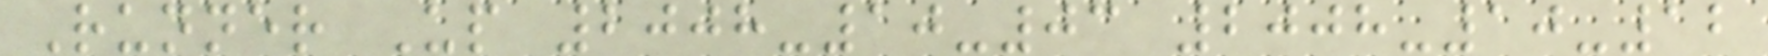Runner Up 2008-10-03 2008-10-12
